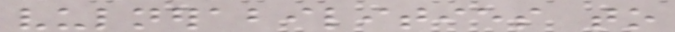vulnerabilities to
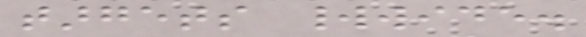targets worldwide.
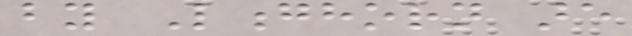by Longhorn are
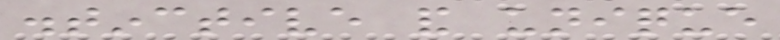distinctive and unique
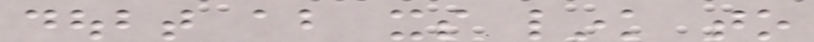doubt about its link to
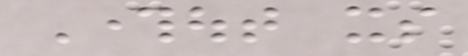Throughout its
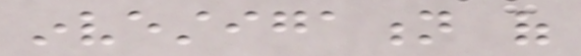investigation of
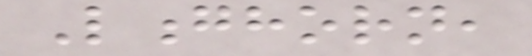Longhorn,
